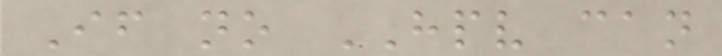If no HPV can
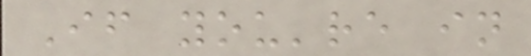If you're in
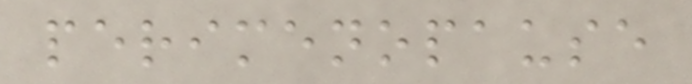perimenopause
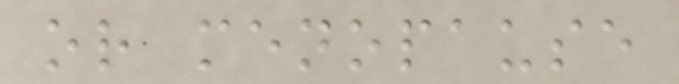or menopause
